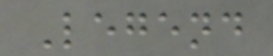Legend
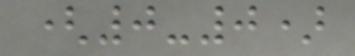(0-0)
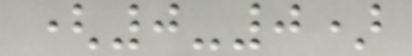(0-0)
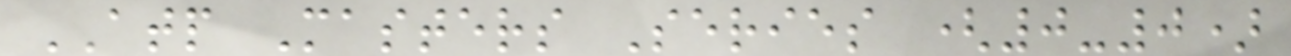ATP Masters Series (0-0)
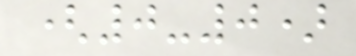(0-0)
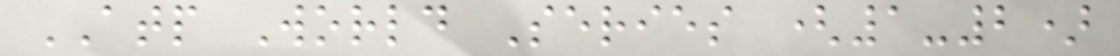ATP World Series (1-2)
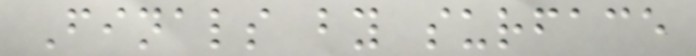Finals by surface
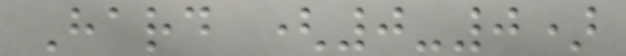Hard (0-0)
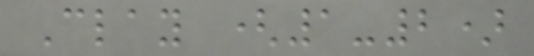Clay (1-2)
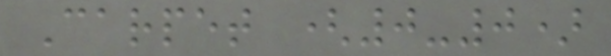Carpet (0-0)
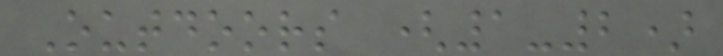Outdoors (1-2)
